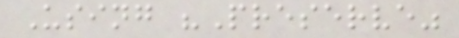Using "Preserve"
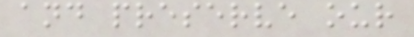and preserve our
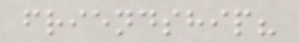friendship?
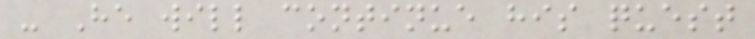- He will continue his quest
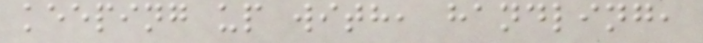keeping up with, handling,
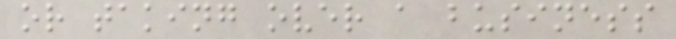or taking over a business
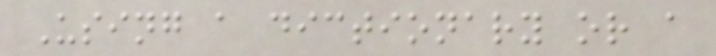Using a dictionary or a
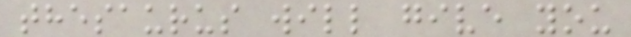thesaurus will give you
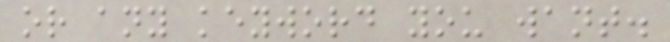or any keyword you want.
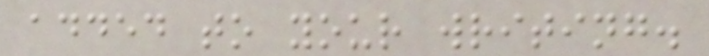added to your writing.
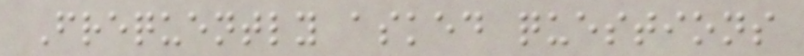Frequently asked questions
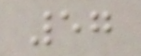57
